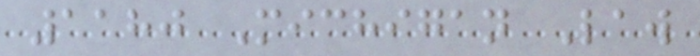1180 Michigan Law
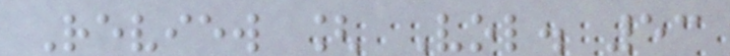Review [ Vol. 53
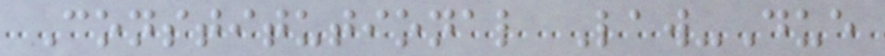Constitutional Law-Due
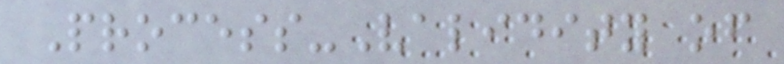Process-Validity of
